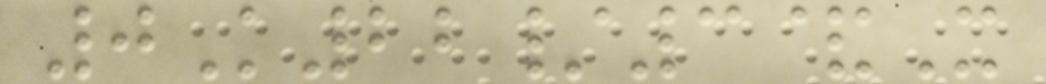0K22/3&X
